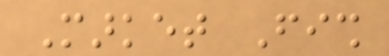Market Fish
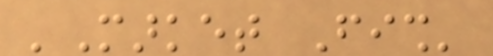'Market Fish'
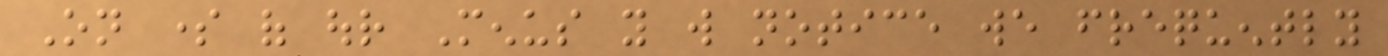On some of our Menus you will notice we frequently
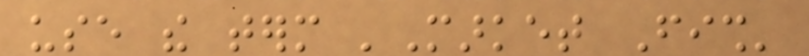use the term 'Market Fish'
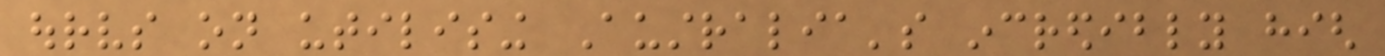ourselves on utilising Australia's incredibly high
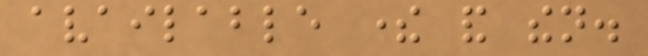available there and then.
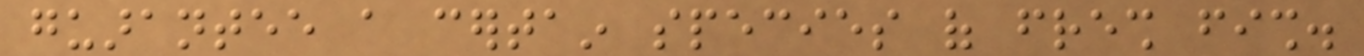guarantee a certain species of fresh fish.
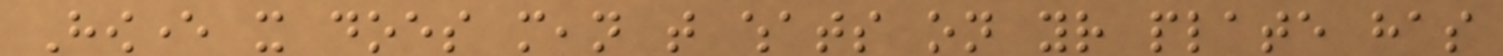However it does mean that whats on your plate has
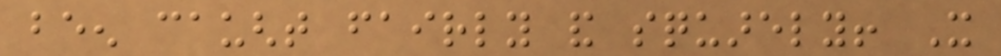been caught fairly and squarely! It
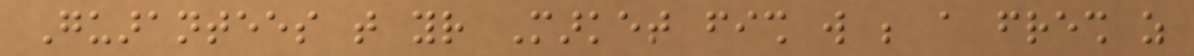Guarantees that your Market fish will be a fresh as
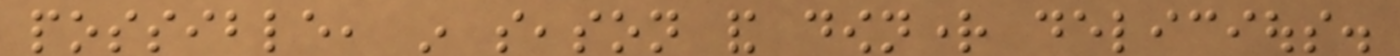possible, in season and downright delicious.
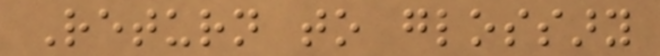Return to glossary
